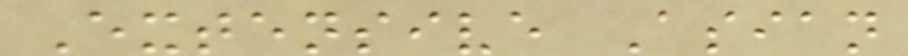Extensive Asian
